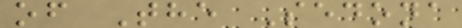of The Sedona
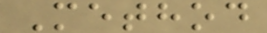Method
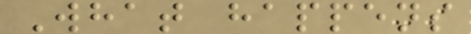What happens
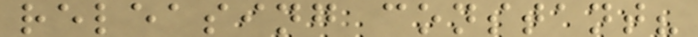releasing constant?
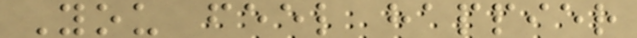You feel happier
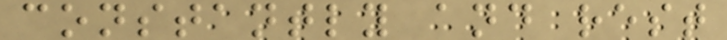constantly and rest
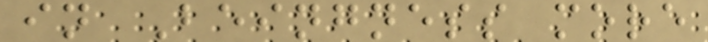in Beingness more
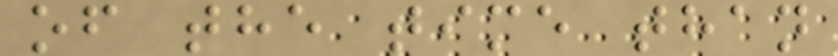of the time than
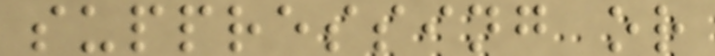suppressing or
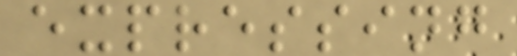expressing
